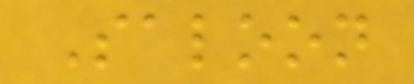Saloon
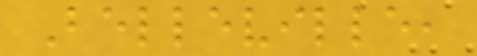Belleville,
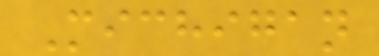Michigan
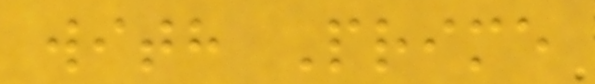with Prime
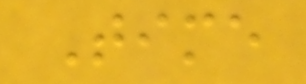Time
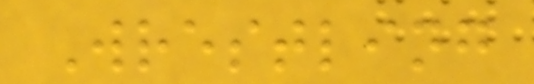Wrestling
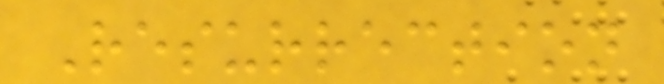Resurrection
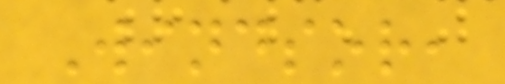Windsor,
